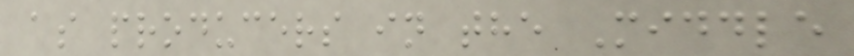as producers in the Middle
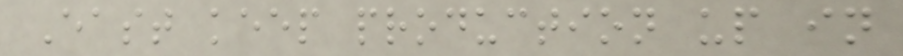East keep production up in
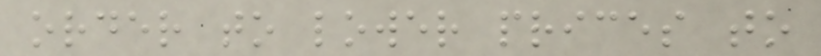order to lower prices to
